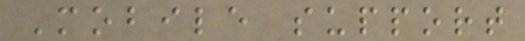Mobile support
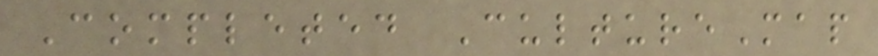Completed CultureMap
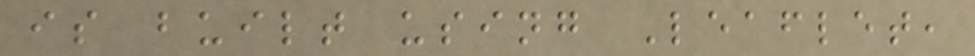is built using Leaflet,
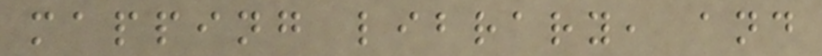mapping library, and
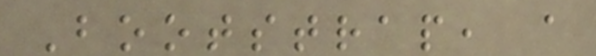Bootstrap, a
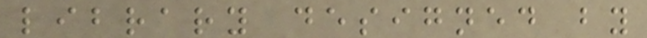library designed by
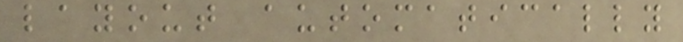layout automatically
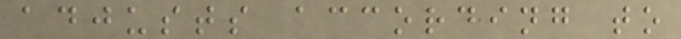adjusts according to
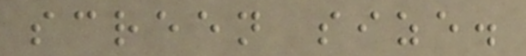screen size.
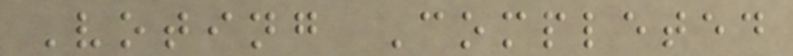Voting Completed
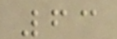63
